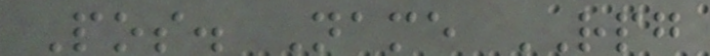Pos. Name RPG
